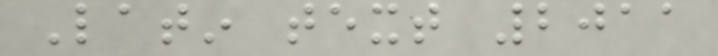Latin text 2011
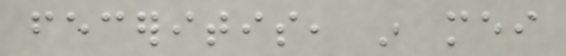feceritis, in mei
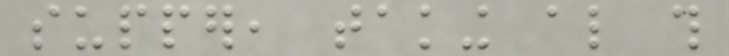supper, taking also this
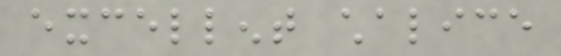excellent chalice
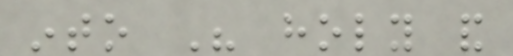into His holy and
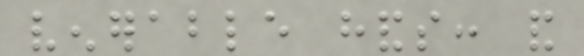venerable hands: and
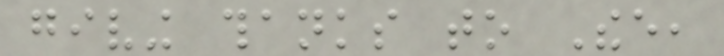giving thanks to Thee,
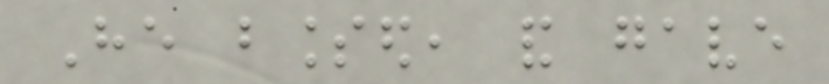He blessed, and gave
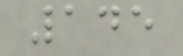145
